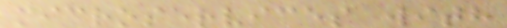microservices with
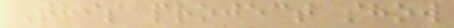This project show
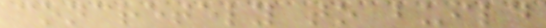concretely to build
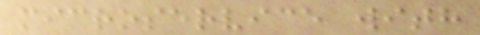microservice with
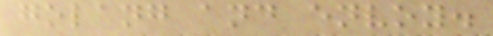golang and envoy.
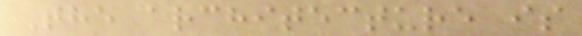The architecture is
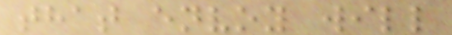that envoy will
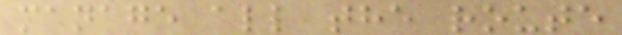manage all the route
